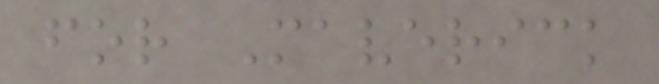for Maverick
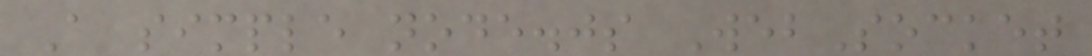A simple node.js WebSocket
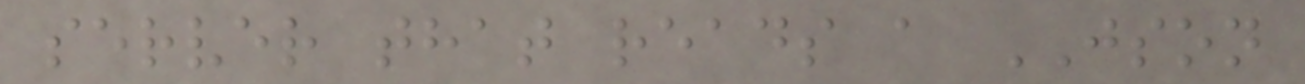server that reads a JSON
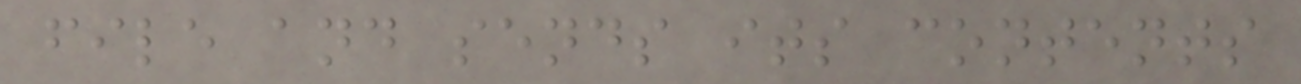file and sends its contents
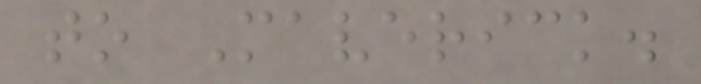to Maverick.
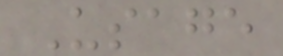Usage
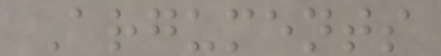Arguments
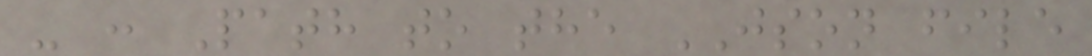- : Path to the JSON file
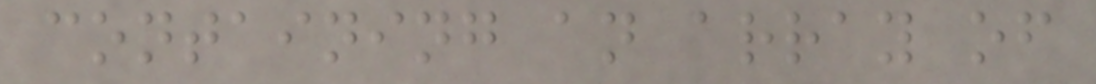containing an array of
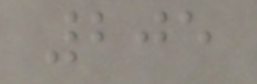205
